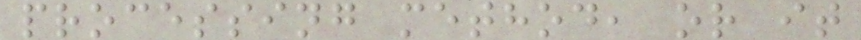processing method, or it
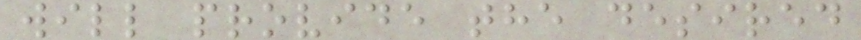will provide the desired
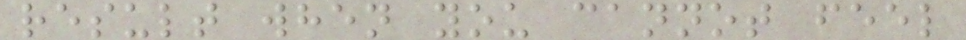result when you cannot feel
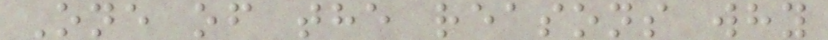One of the reasons why
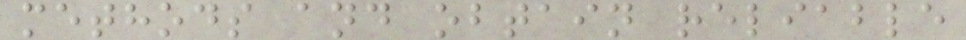methods and obtain reliable
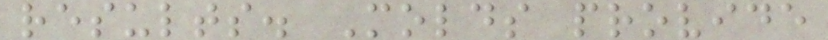results. Molds provide
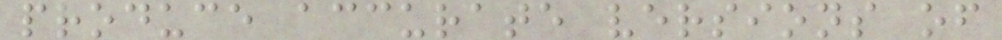produce accurate versions of
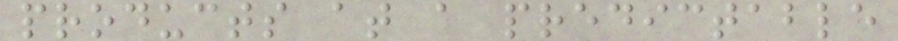products at a predictable
